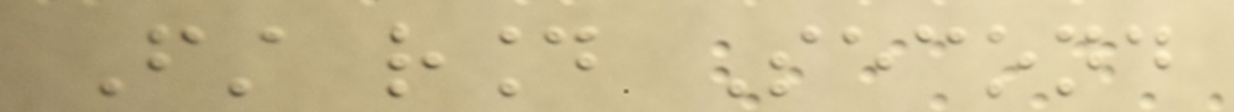First round Second
